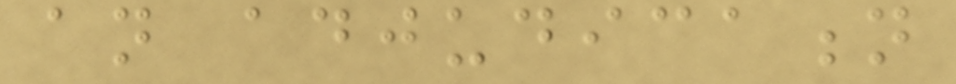an adjudication
